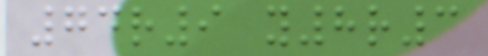74r9 y8r3
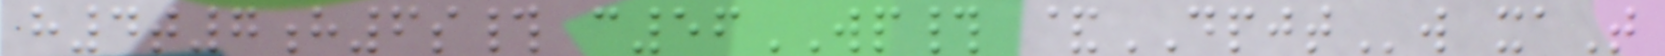h4t7h6s# c56WP# &DPJTw xaT
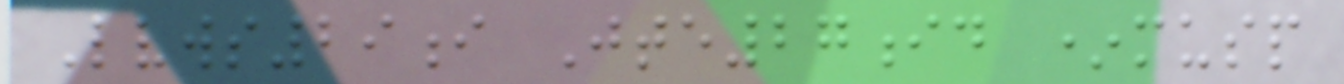Lvws29i Jte27id *musp
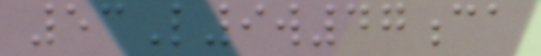53L9w47ca
